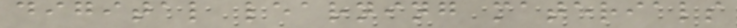digital learning materials
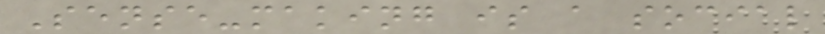Sense-making is a social
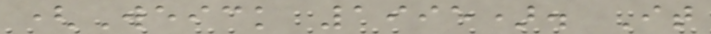(Weick 1995). It
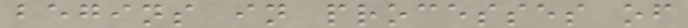begins in processes of
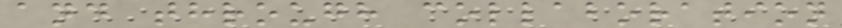and through collaboration
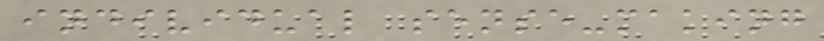individual sense-making
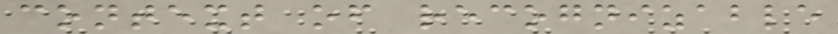context of recognizable
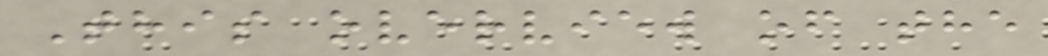This overview of the
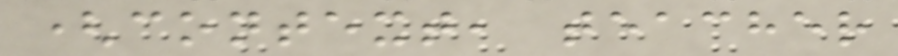(context, teacher
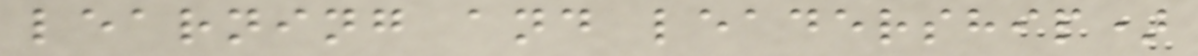learning and leadership)
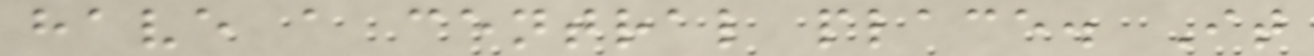have a central place. It
